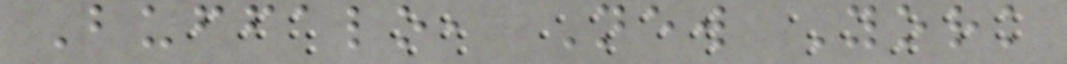Buffalo, New York
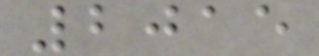2015
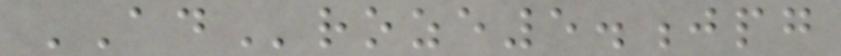ADroze5.jpg
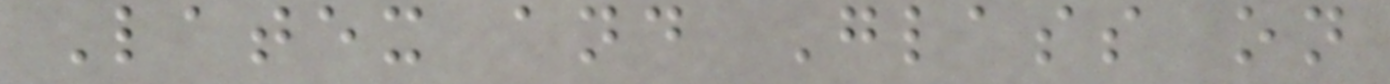Latex and Glass on
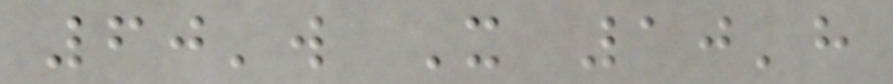60'w X 10'h
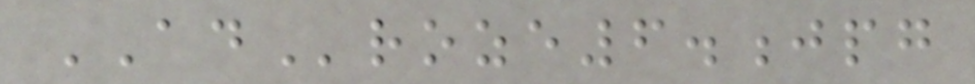ADroze6.jpg
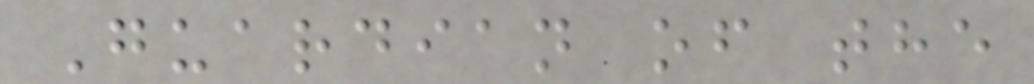Guardian of the
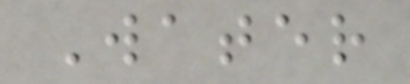Water
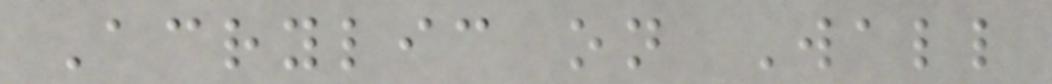Acrylic on Wall
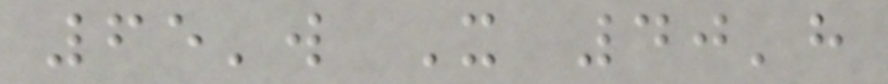65'w X 40'h
